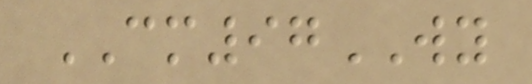CM97WY
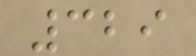329
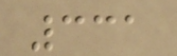331
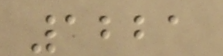1221
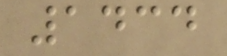1434
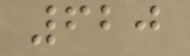620
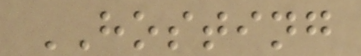HOSTING
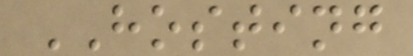HOSTING
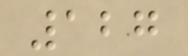127
